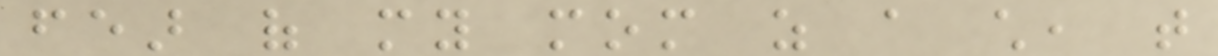fear of my mom as a child, that
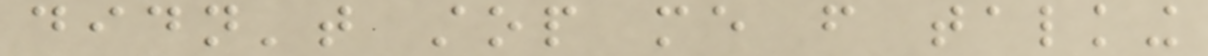didn't stop me from talking
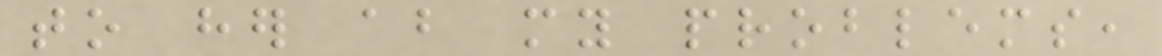to her about my problems,
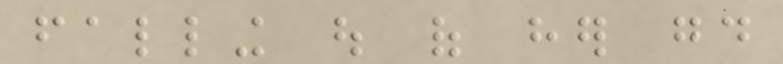falling out of her good
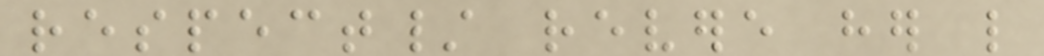respect/ revere her like
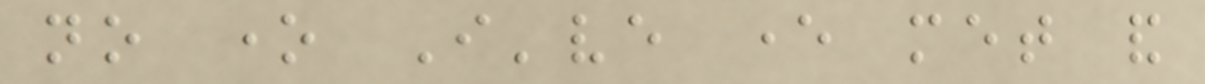no one I've ever met and
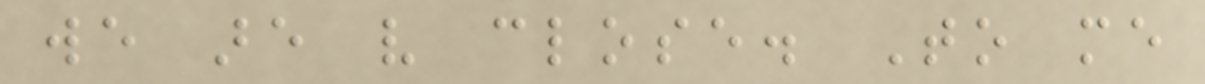we are very close. To me
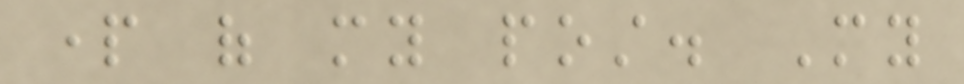part of my post. My
